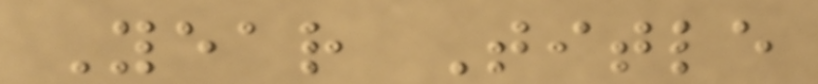Year Title
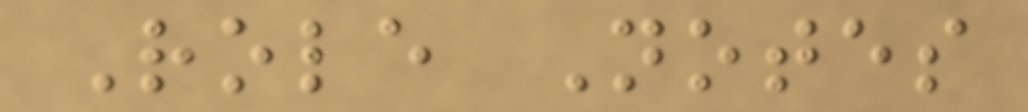Role Notes
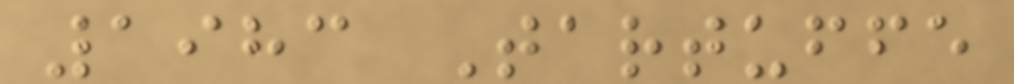1983 Tartuffe
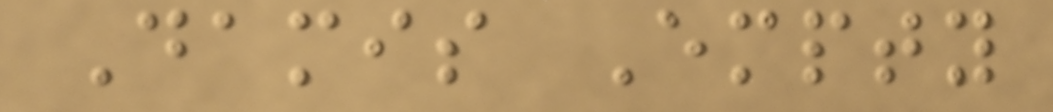Damis Empty
